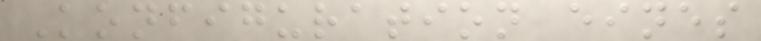Konfiguration eines
